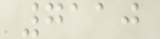7110
